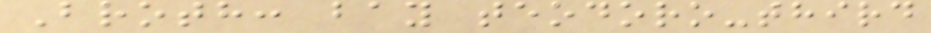Broth: bay teodoro-third
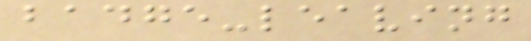badge-leaving
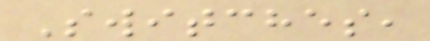Switches,
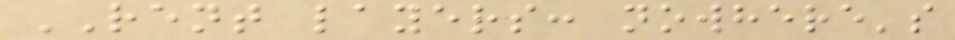RENT layers: nowhere's
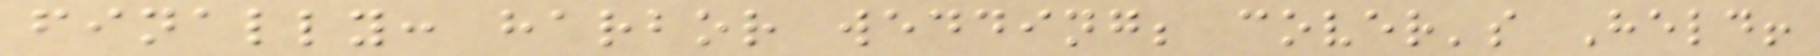finally: harbor wedding; cover's Held!
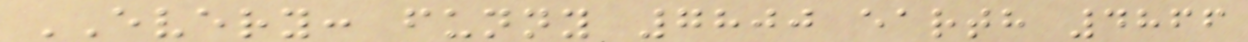EVERY: funny 7800 earth 4866
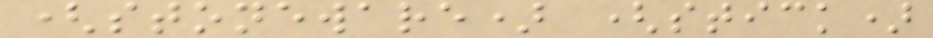(stoneware) (stick)
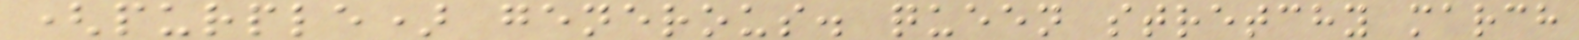(purple) generous. queen stretchy march
